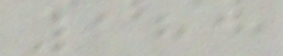181
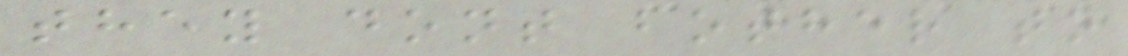they dont bother to
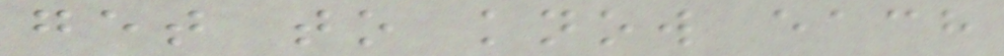get to know each
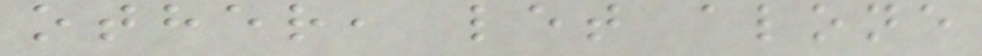other, let alone
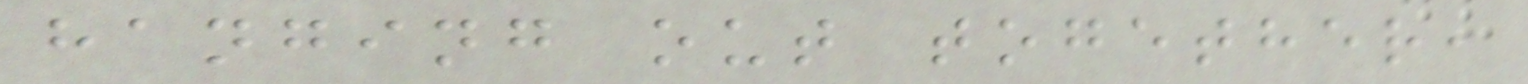hanging out together,
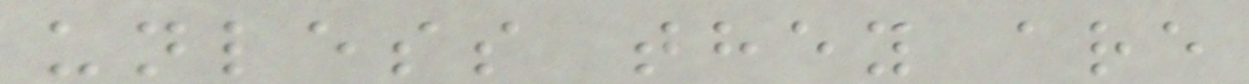unless they are
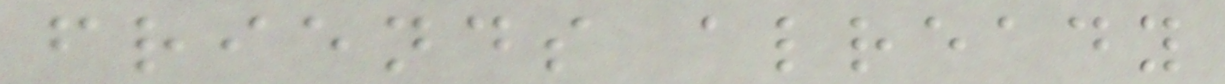friends already
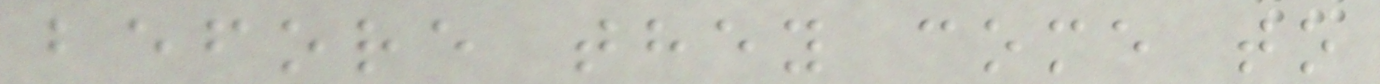before they come to
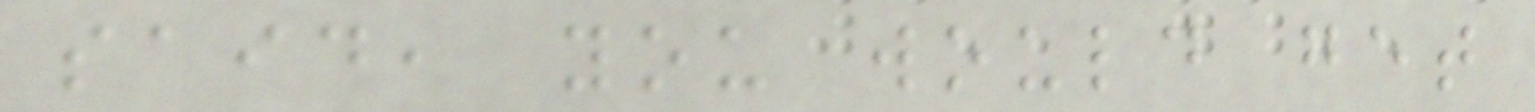said, you would get
